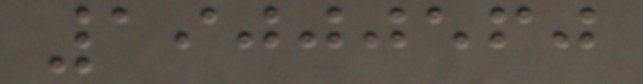19000560
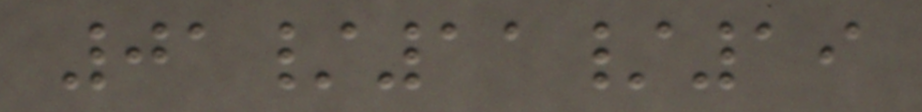01/11/19
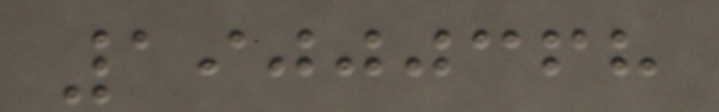19000368
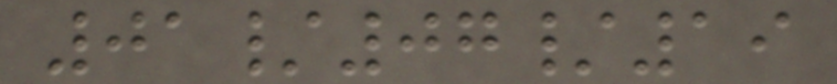01/07/19
